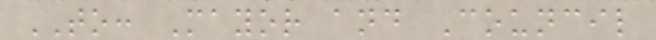TO: Mayor and Council
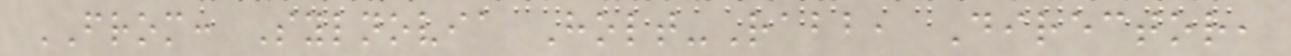FROM: Sylnovia Holt-Rabb, Director,
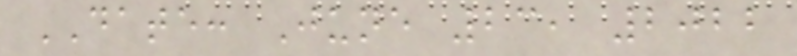DATE: June 23, 2022
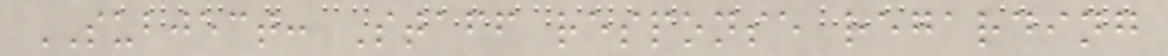SUBJECT: Staff response regarding
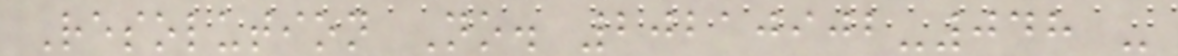Resolution No. 20210902-048 -
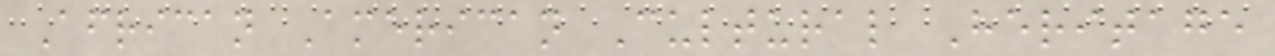African American Cultural Heritage
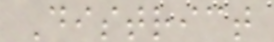District
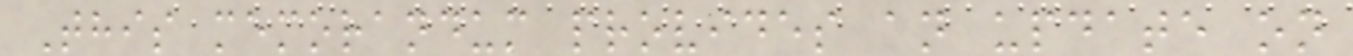This memorandum provides an update on
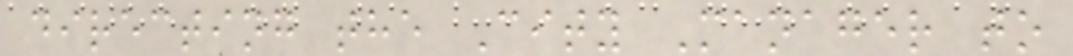directing the City Manager to
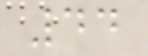44
